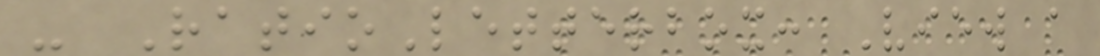- RatioLetterbox: View a
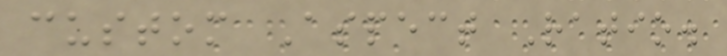custom Aspect Ratio.
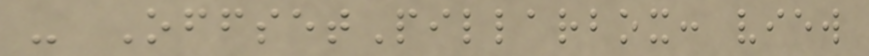- OffsetPillarbox: view
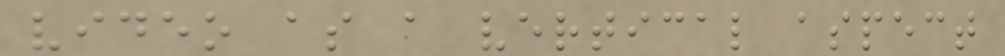video as a vertical aspect
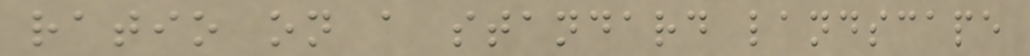ratio on a standard landscape
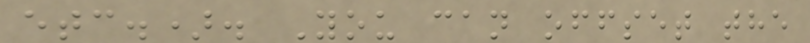etc.). You can offset the
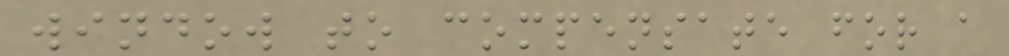window to compensate for a
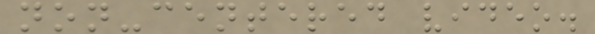non-centered video.
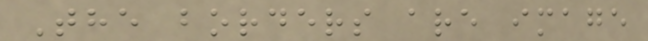The borders are image
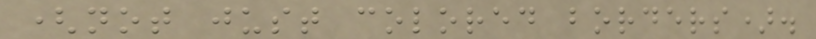(not just colored borders).
